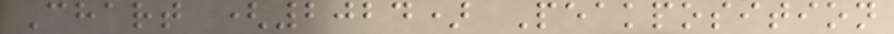Chart (2024) Peakposition
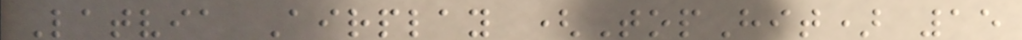Latvia Airplay (TopHit) 15
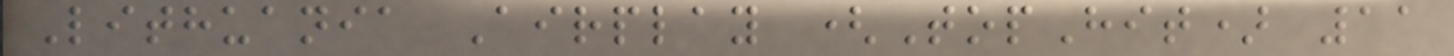Lithuania Airplay (TopHit) 11
